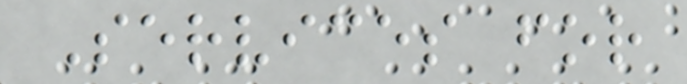Services for
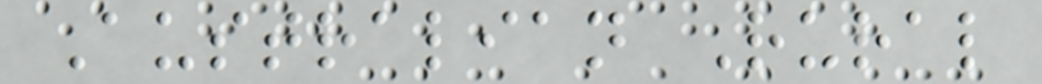Australian Rural
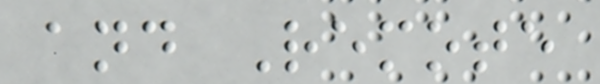and Remote
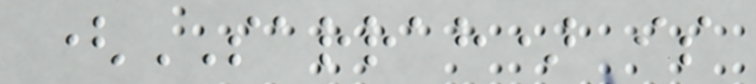(SARRAH) is
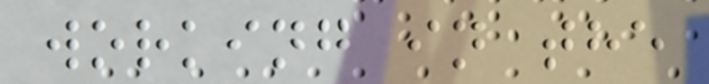working in the
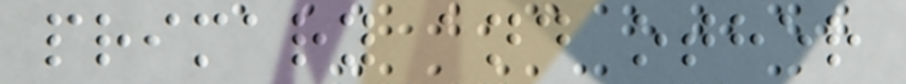primary and other
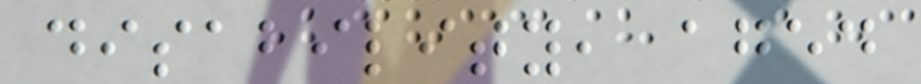disability, aged
